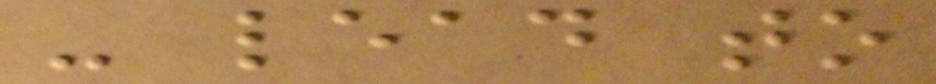- lead to
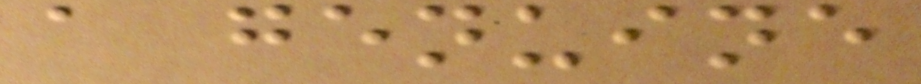a genuine
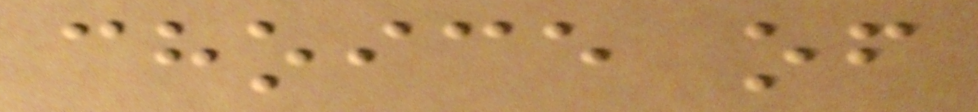choice of
